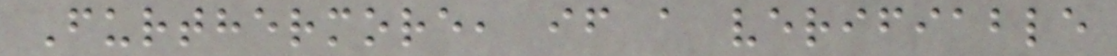Furthermore, if a verifiable
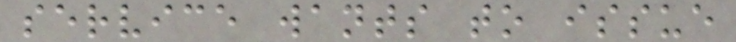service wants to issue
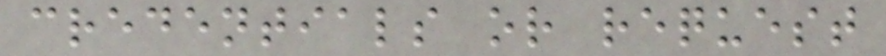credentials or request
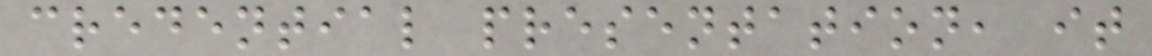credential presentation, it
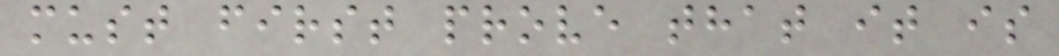must first prove that it is
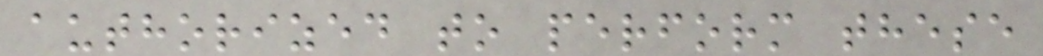authorized to perform these
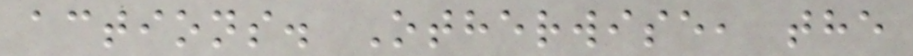actions. Otherwise, the
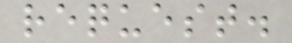request.
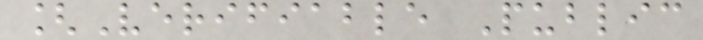[Verifiable Public
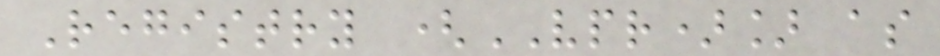Registry (VPR)] as
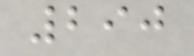290
